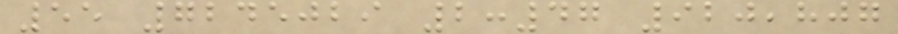55 7245029 2:47 920,807
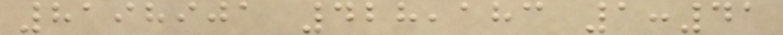8198901 428,183 1:41
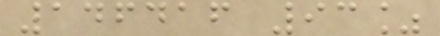146416 93%
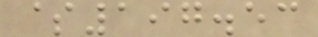$197.53
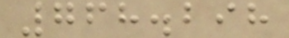768.298
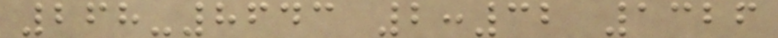268-8643 2:32 1326
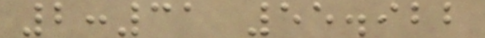2:31 55.922
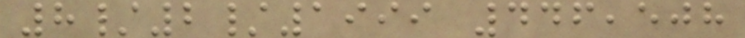8/2/1999 446,508
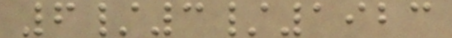6/3/1923
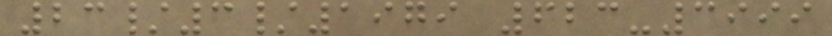23/3/1979 623-3999
